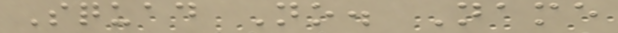Squad No. Name
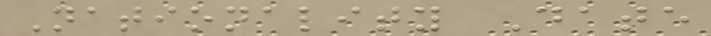Nationality Date
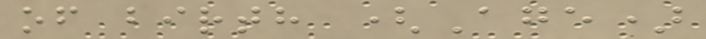of birth (Age)
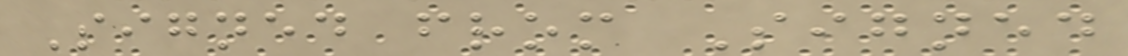Signed from Signed
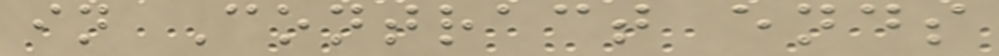in Contract ends
